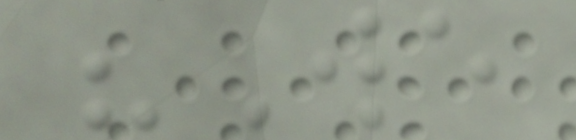"We
